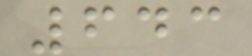643
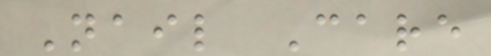Nail Care
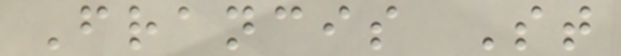Francis St
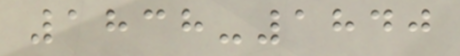1838-1840
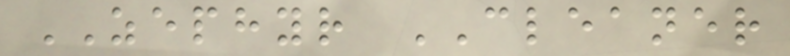ZEPHYR CLEANER
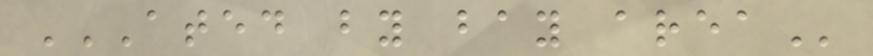ATED BY BAY AREA
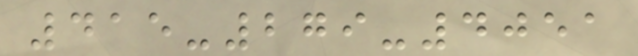415-279-4051
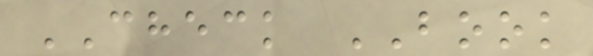CHECK BOOK
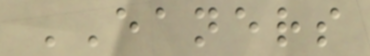EANERS
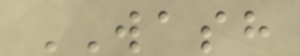WASH
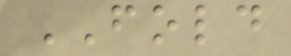FOLD
